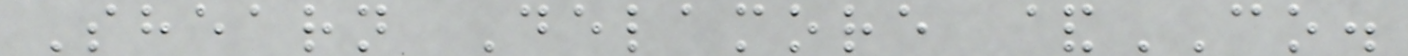Shearn Delamore &CO.
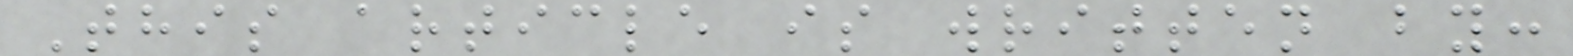This article is written by:
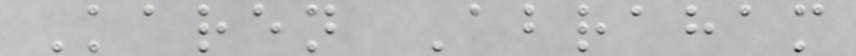Karen Abraham
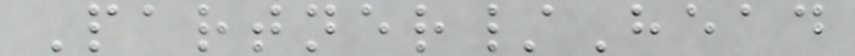Partner/Head
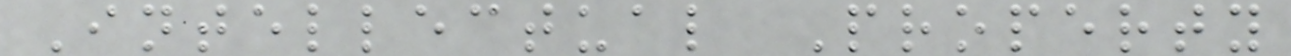Intellectual Property
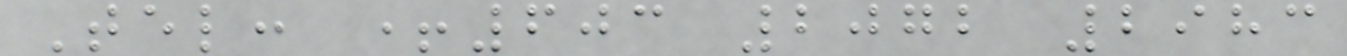Tel: +603 2072 2983
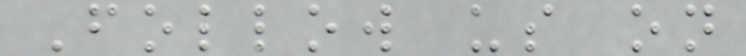Follow us on
